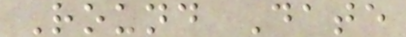Round Date
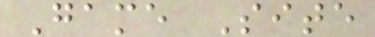Game Site
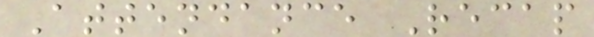Attendance Recap
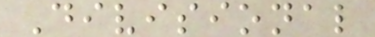Divisional
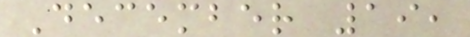December 19,
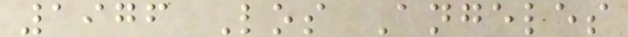1976 Los Angeles
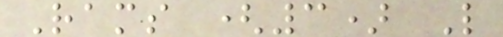Rams (3) L
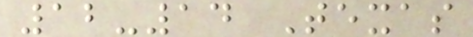12-14 Texas
